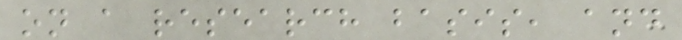on a research basis, and
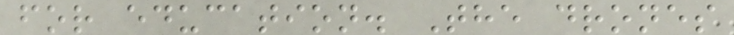for education. The drones
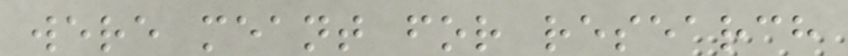were meant for research
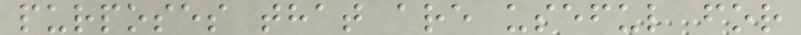purposes that are useful for
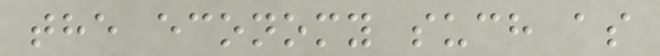the economy such as
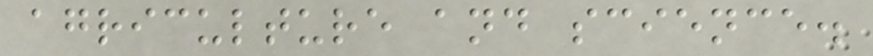agriculture and science.
